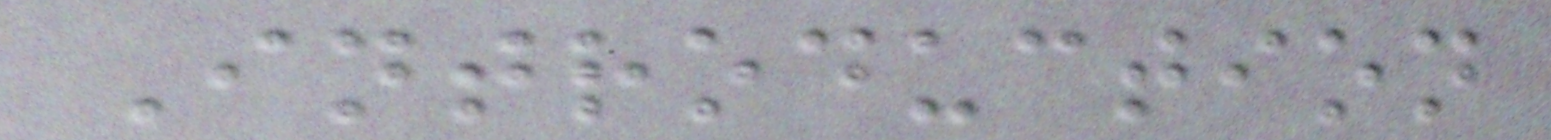Introduction
